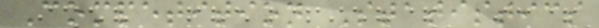Competition Statistics
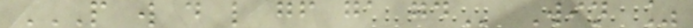P W D L GF GA GD Win %
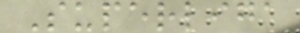Superliga
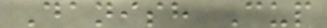Danish Cup
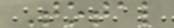Total
